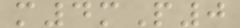m4mP0
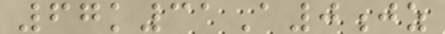67k31A0jz
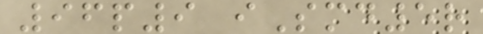96p9 iSmd5r
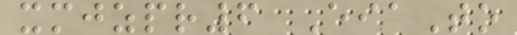xmjzpr6 EiaTo
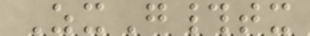ZxG#tx
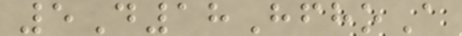5D18HfhoA
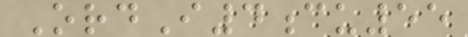OrdI4cu55
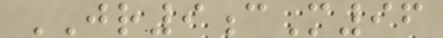JR9cM96
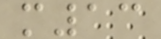m13
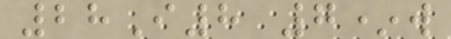28I8 7*w
